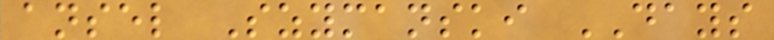ansel Szymanski DAYS
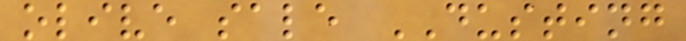olive sale DUSTING
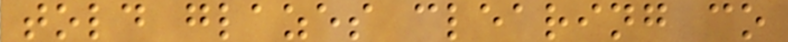told glazes clearing co
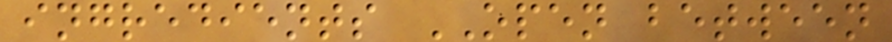ingredients OPEN between
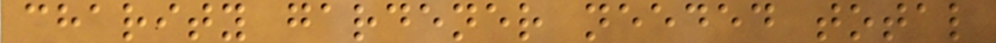charity gardener needed total
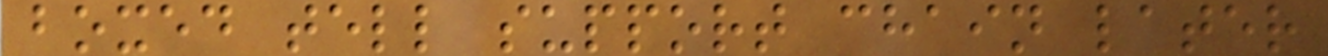boxed tell support chain later
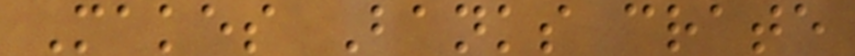Makes Banks crate
